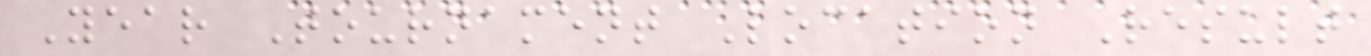Year Tournament Location Result
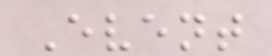Event
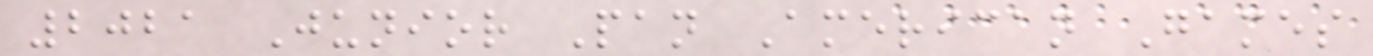2021 Junior Pan American Games
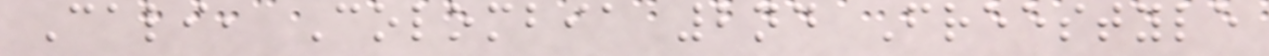Cali, Colombia 2nd Freestyle
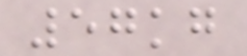57kg
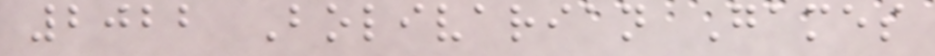2022 Bolivarian Games
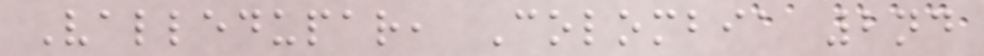Valledupar, Colombia 2nd
